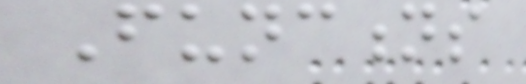Functions
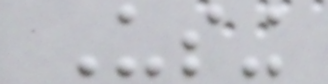Using
